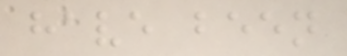have been
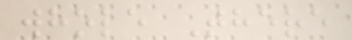whole There
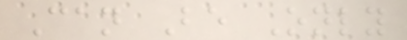Can Be Only
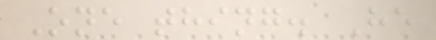One thing. He
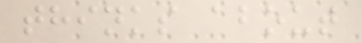thinks about
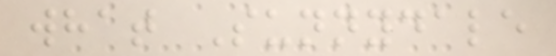what Sunnydale
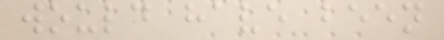would have been
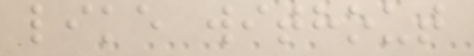like without
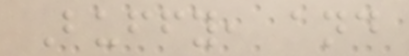Buffy, and
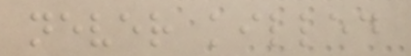never killed
